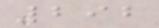292
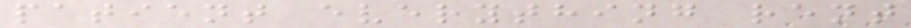patient everything rent
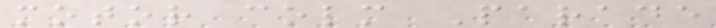motor colm Parade
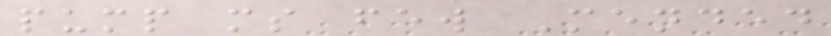pump ms few Mended
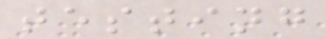testing
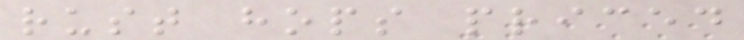rust hops priced
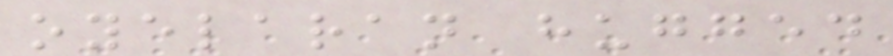oyelaran hugged
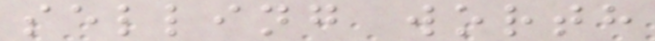selling worth
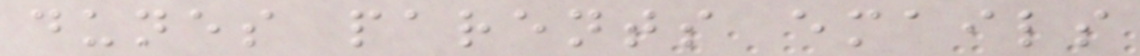dunes parents emails
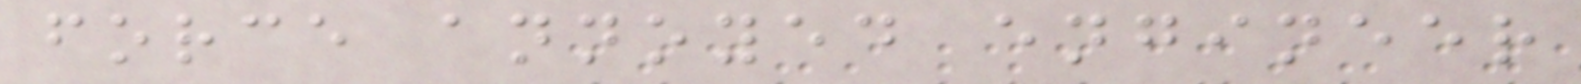force annoyed engineer
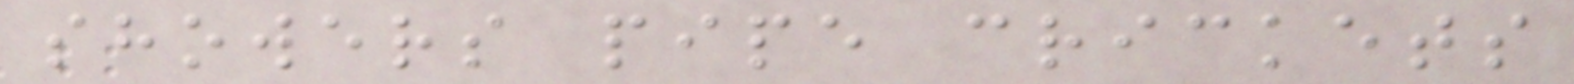showers pipe crickets
